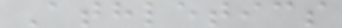Athletics
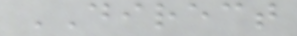DIRECT
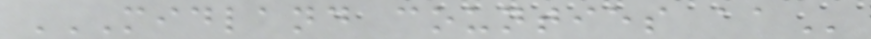MIDLAND COUNTIES AA
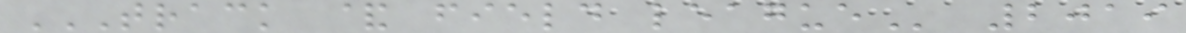TRACK & FIELD LEAGUE 2019
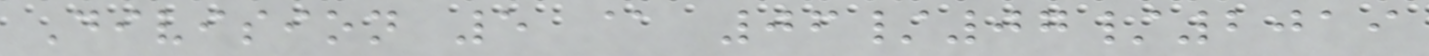Division 5 @ 06/07/2019
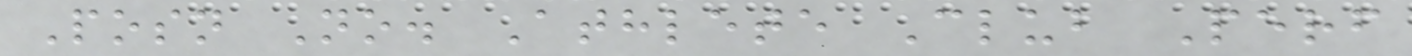Posn No. Athlete Club Perf
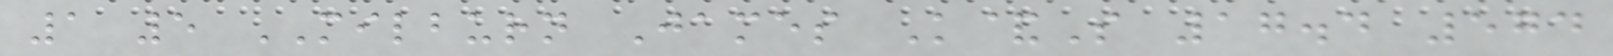1 5 MILBURN James K&S 17.4 574
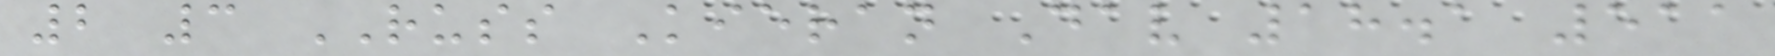2 3 RUSS Kieran Dav 18.1 511
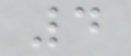4
